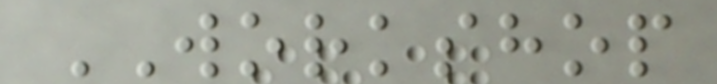WORKSHOP
